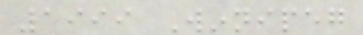1999 Winnipeg
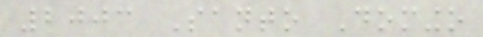2003 Santo Domingo
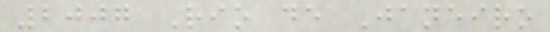2007 Rio de Janeiro
